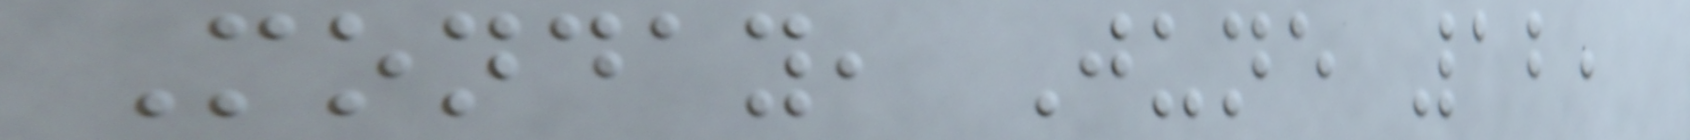Monday, June 12,
